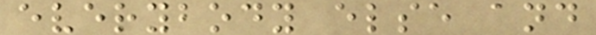everybody else and
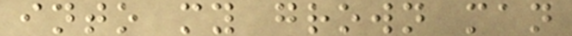into my grown man
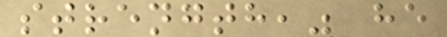strength," he
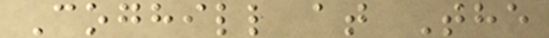Coghill at The
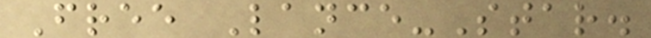Free Lance-Star.
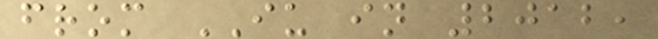from IU in 2012,
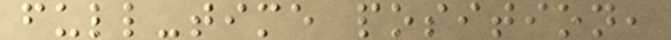full-time position,
